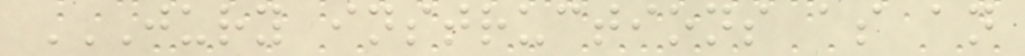JURY INSTRUCTIONS AS AN
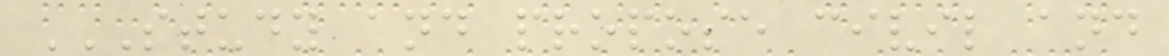STUDY AND PROPOSE CIVIL AND
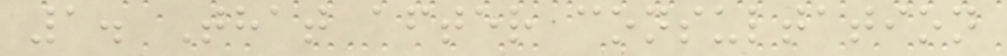1. That after consultation
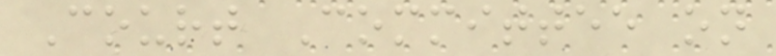Court Committee on
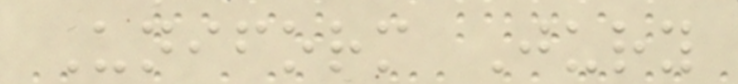Uniform Jury
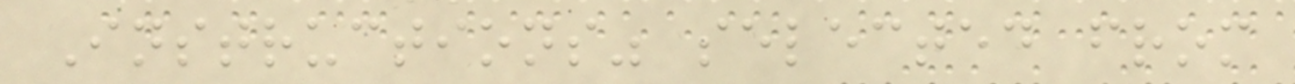Instructions" selected from
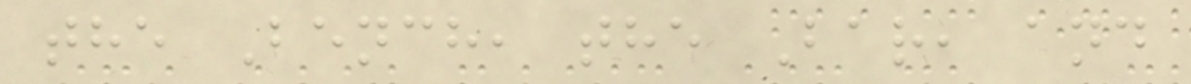the Bench, the Bar, and
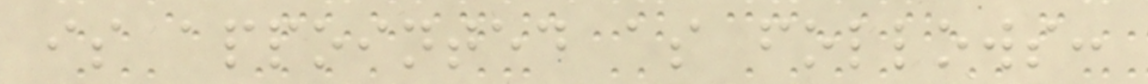is appointed as follows:
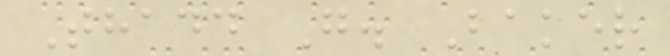Thadd G. Baker
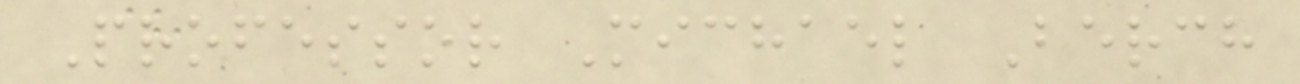Professor Michael Berch
